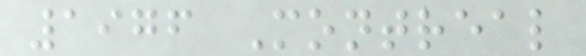1976 Montreal
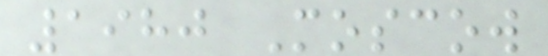1980 Moscow
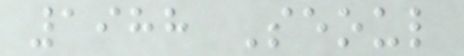1988 Seoul
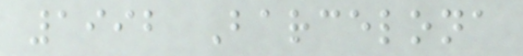1992 Barcelona
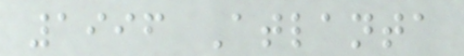1996 Atlanta
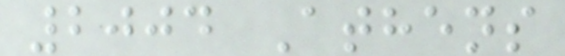2004 Athens
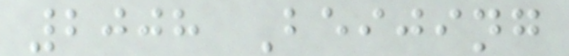2008 Beijing
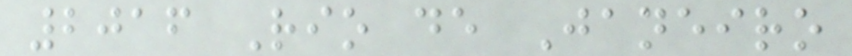2016 Rio de Janeiro
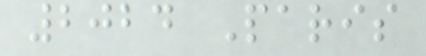2024 Paris
